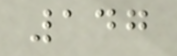147
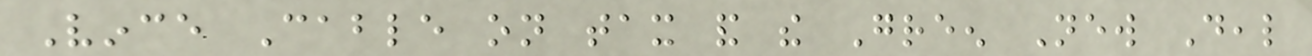Vince Cable on tax and the Green New Deal
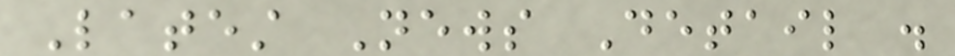Latest News Detail .
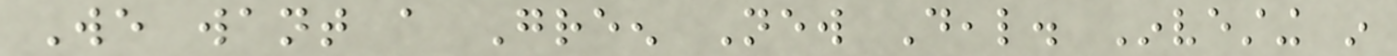We want a Green New Deal. Investing in
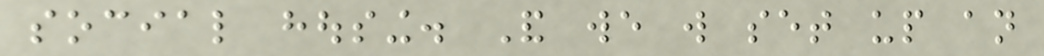social housing. And we will set up an
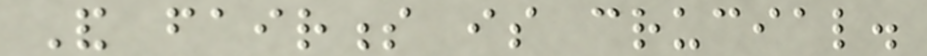And fairness is crucial.
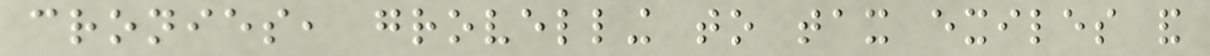cronies, grovelling to tax exiles and
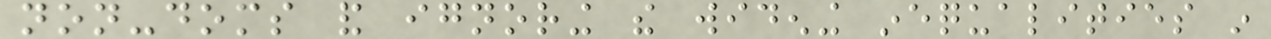non-doms and ignoring the widening inequalities in
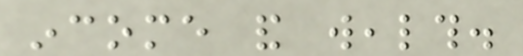income and wealth.
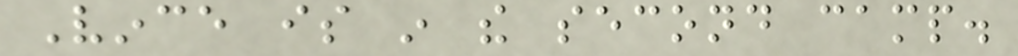Vince is in the second camp.
